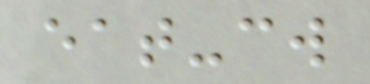eat-cw
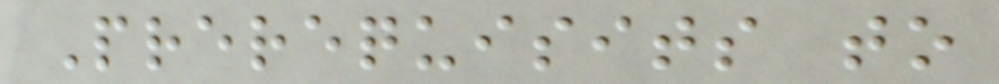Prerequisits to
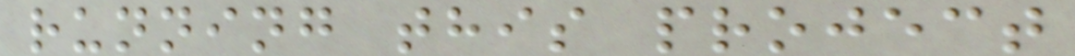running this project
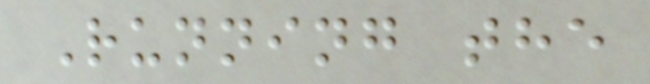Running the
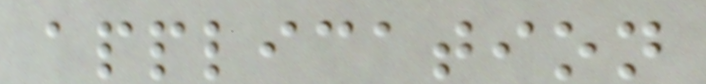application
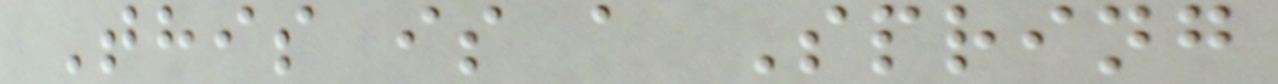This is a Spring
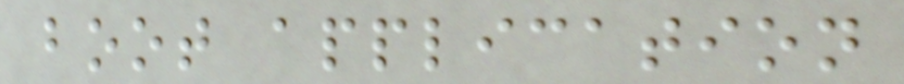boot application
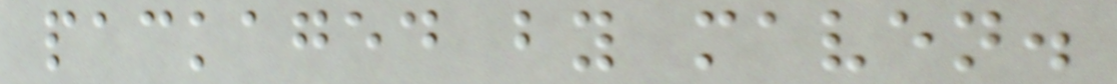packaged by maven.
